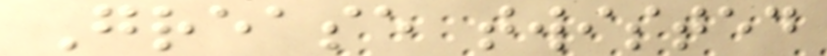Grease twisted
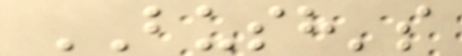BUSH's
